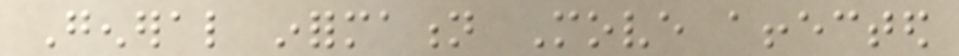General information Move affected
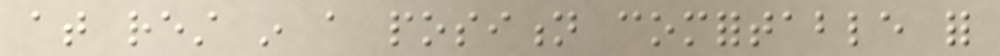at rest in a position comfortable for
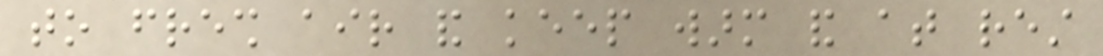to fresh air and keep warm and at rest
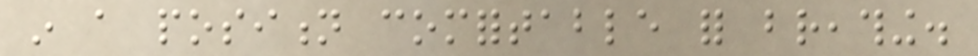in a position comfortable for breathing.
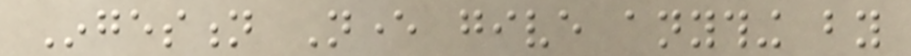Ingestion Never give anything by
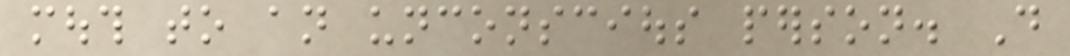mouth to an unconscious person. Do
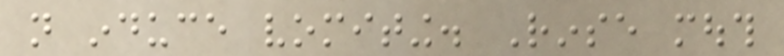not induce vomiting. Rinse mouth
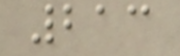213
